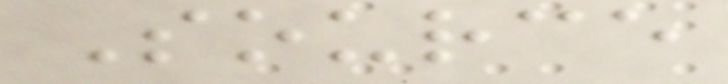Source
